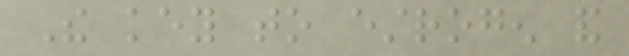The key to estrogen and
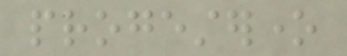progesterone
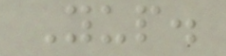Yup.
